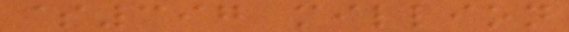$397 million
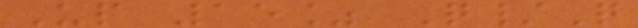Up 15% Q/Q
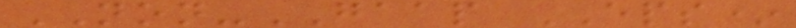NON-GAAP EPS*
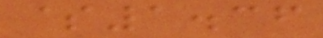$1.36
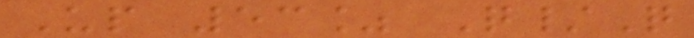Up 53% Q/Q
